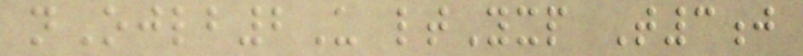nOjlb2U ltYxp T3j
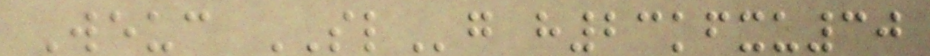Weuc SLg h23kfxu30
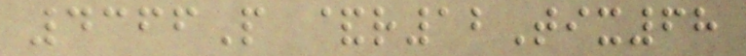4366P &r12Tix68
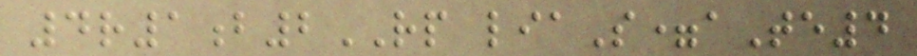4r1b2RP liaS=aTe4
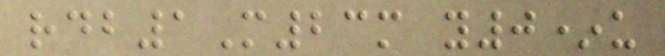rdb1M23m y0*u
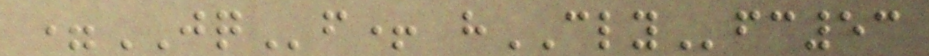=JQf+ hCLYfc53
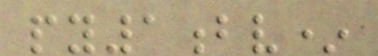py1bv*
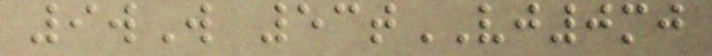9wW 53tVJ0mj
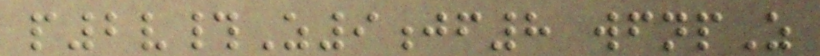p2v#Z9jf8 wfnpZ
